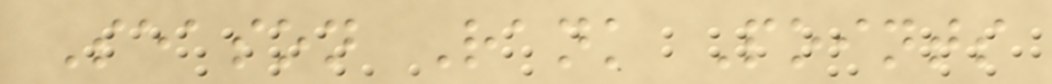Season Rank Points
